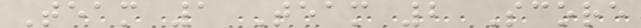Team 1 Team 2 Score
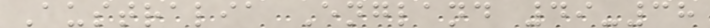Australia England 49-38
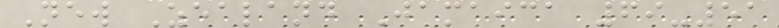New Zealand Jamaica 69-51
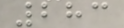283
